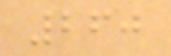260
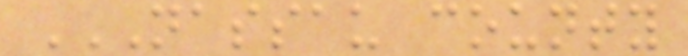NASSAU COUNTY
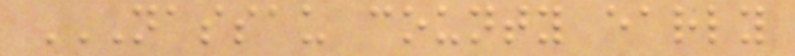NASSAU COUNTY EARLY
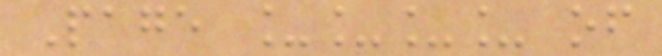Page ____ of
